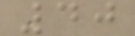40
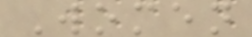Women
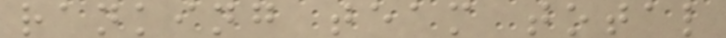ranking team total
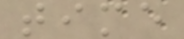time
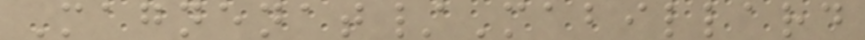Magnenat/Mabillard
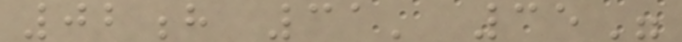02h 31' 35"
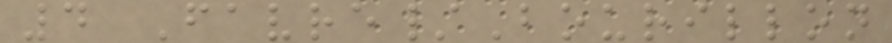4 Favre/Bourillon
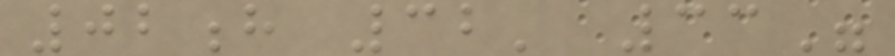02h 32' 33"
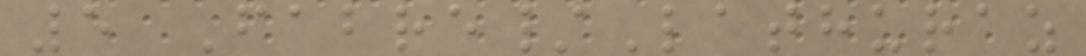5 Fabre/Lathuraz
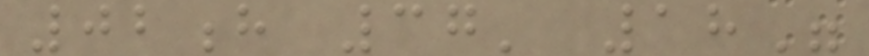02h 37' 18"
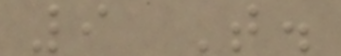9 T.
